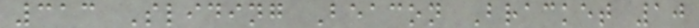313 Sliding Beacon Bracket 10
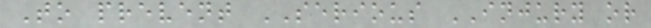To prevent SERIOUS INJURY or
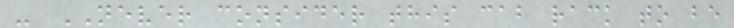- NEVER consider this cab rack to be
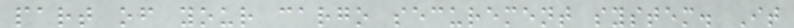part of your cargo securement system. It
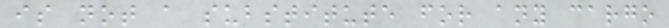is not a substitute for any cargo
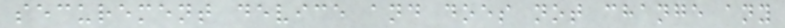securement device and does not change any
